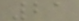21
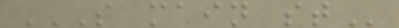S MAIN ST
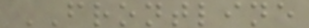FRONTLINE
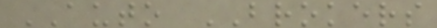AUTO BROKERS
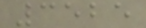3525
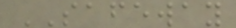SAFEWAY
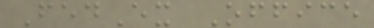FedEx Office
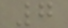7
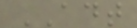ADT
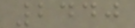2440
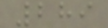289
